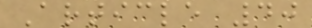Article 40
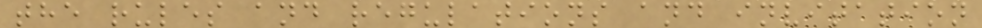the rules and regulations and invitation
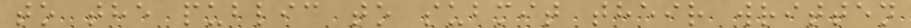to the public to submit their written
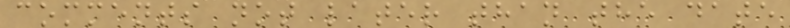comments not later than the date
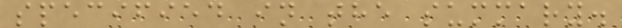specified in the summary.
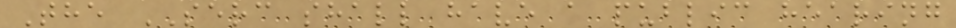The SERC shall have a public hearing
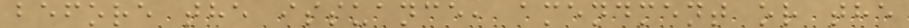before the issuance, amendment or the
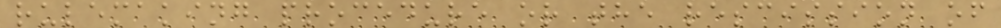rulemaking procedure or the rescission of
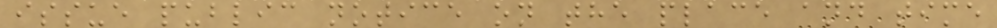issue public notice on the place and time
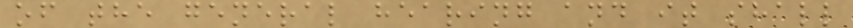of the general hearing and it shall
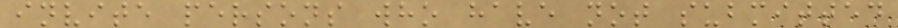invite persons who have not submitted
